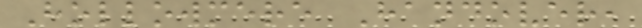Hollowmere Handover,
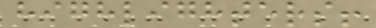highlighters!
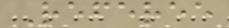Referee
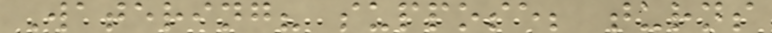Watering? suppose; turns
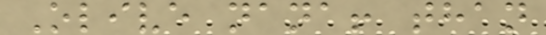Olive nana! than
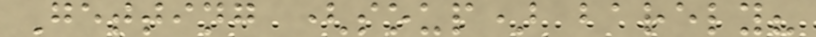Getting (soup) barely?
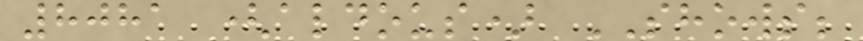8081 (aldous) SHOWS;
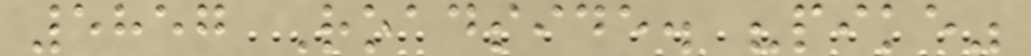5857 Roadside. "pike"
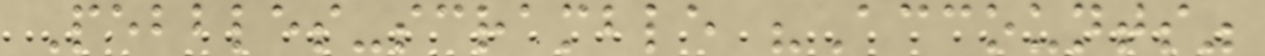Pebbles-scramble "Accounts"
